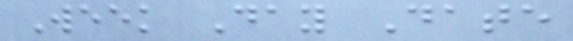Week Day Date
